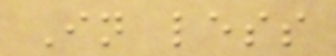In less
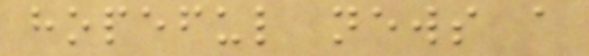hopeful news a
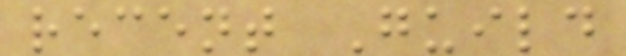recent Guild
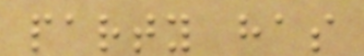party has
